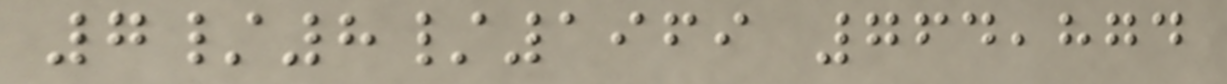7/8/1969 764,874
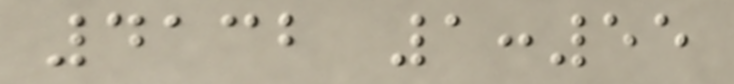4132 1:55
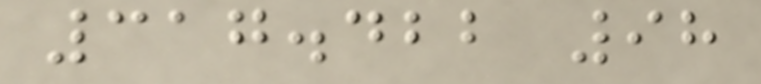317.422 98
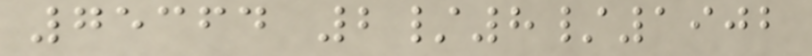75364 2/8/1902
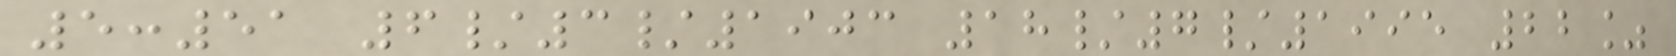5:51 6/3/1903 18/7/1995 22%
